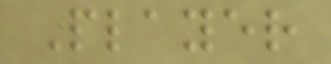Player
